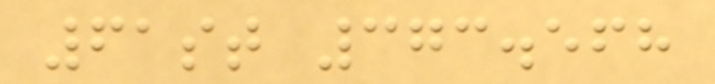61st 373.568
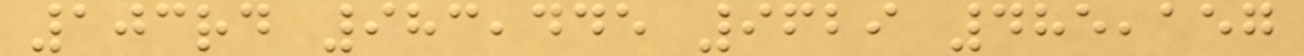103rd 983,445 9629 485,157
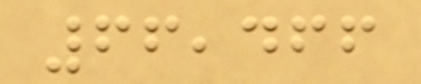66,466
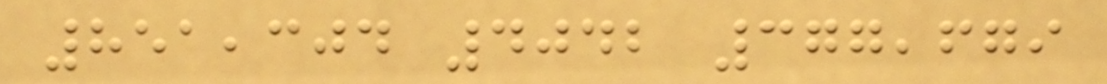851,304 4042 377,679
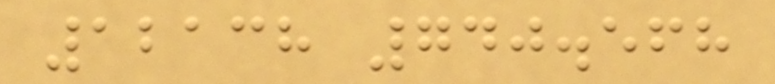12138 740.568
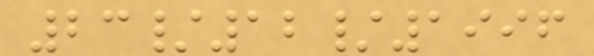23/12/1996
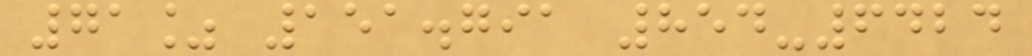71% 151.791 854-6424
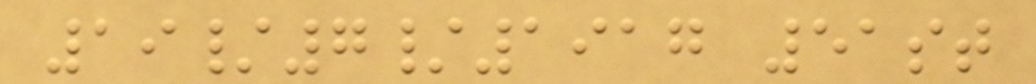19/7/1917 51st
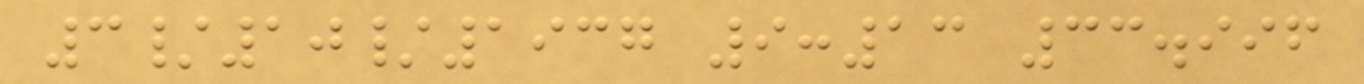3/10/1937 9:13 33.996
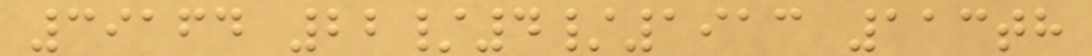39164 22/4/1913 113th
